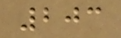203
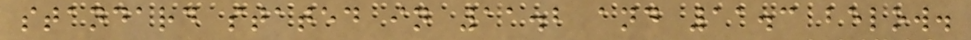standard stated in 11.2 and 11.3 below.
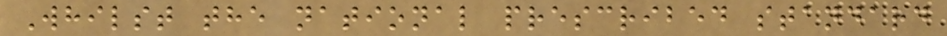Whilst the national prescribed standard
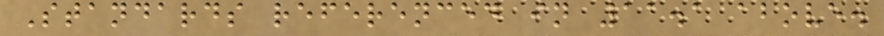Standards referenced in 11.1 above.
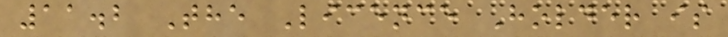11.2 The Licence Holder is
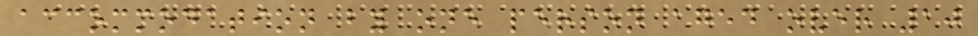accommodation by one person aged over 10
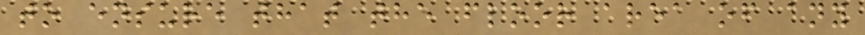to ensure that the floor area of any
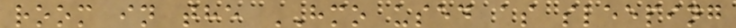room in the HMO used as sleeping
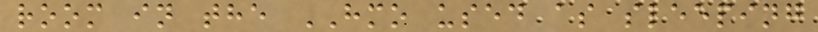room in the HMO used as sleeping
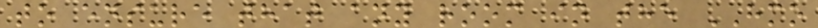to ensure that any room in the HMO
